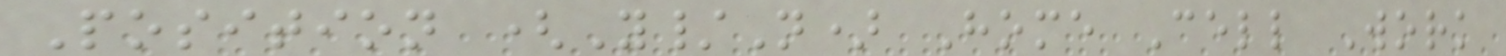Position (Y/N) Home Cell Work
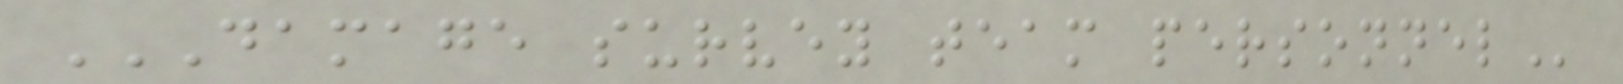DAMAGE SURVEY TEAM PERSONNEL
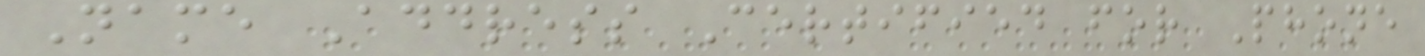Name Address Certified for Phone
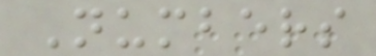Numbers
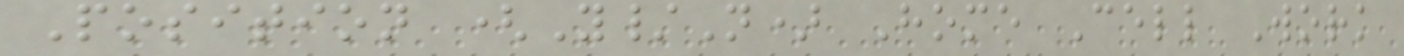Position (Y/N) Home Cell Work
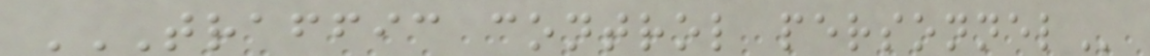TRAFFIC CONTROL PERSONNEL
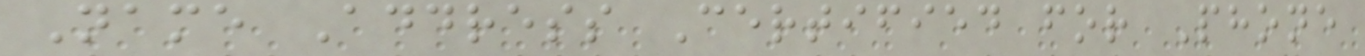Name Address Certified for Phone
